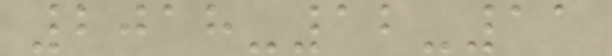2018-12-11
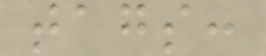tags:
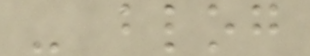- blog
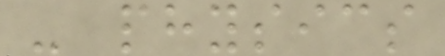- physics
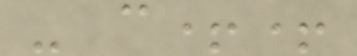- c++
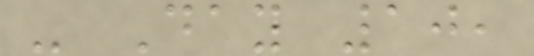- Day 10,
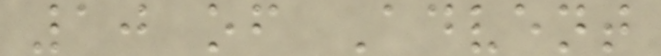10 of Advent
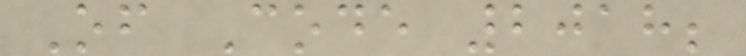Of Code 2018;
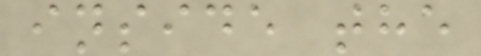inside the
